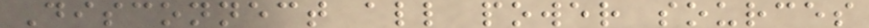Disconnect all power sources
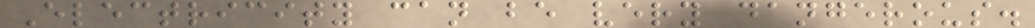Electricity can be very dangerous.
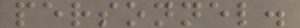personnel.
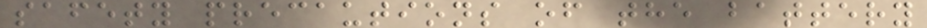safety precautions of the battery
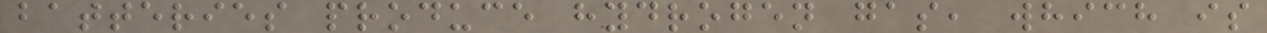batteries produce hydrogen gas, which is
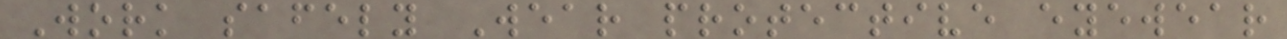Work safely Wear protective eyewear
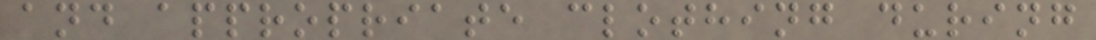and appropriate clothing during
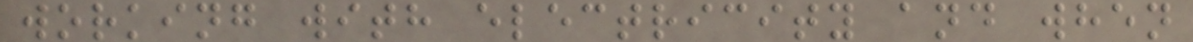working with electricity and when
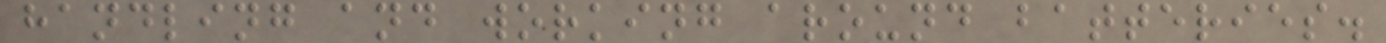handling and working around batteries.
